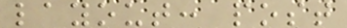layout: post
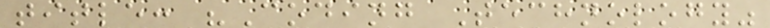title: "Coding Technology"
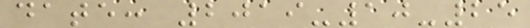date: 2019-10-25
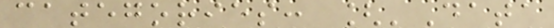categories: ['Data
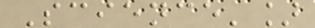Science']
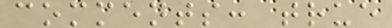comments: true
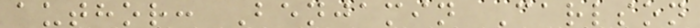author: Benjamin Carlson
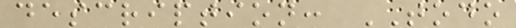description: TODO
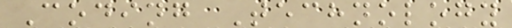Coding Technology
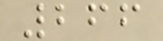266
